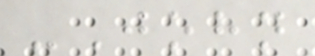-John
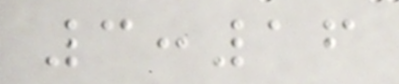3:16
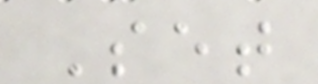Set
